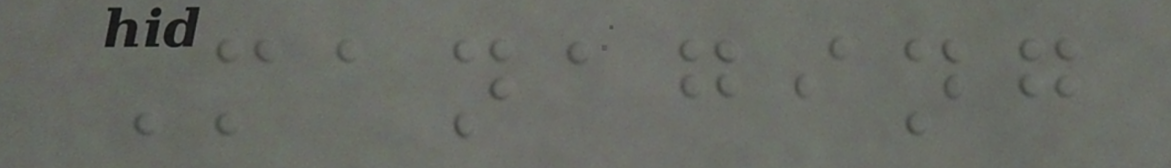Managing
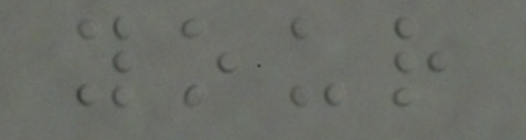your
